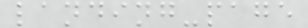landing-page
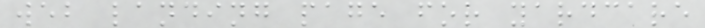web landing page for yardcare
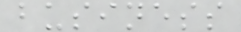business
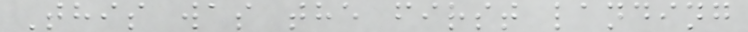This was the first landing
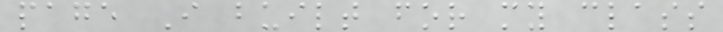page I built for my class
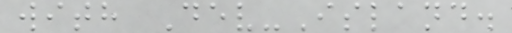with Dev-Island.
